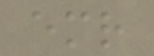emr
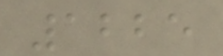1225
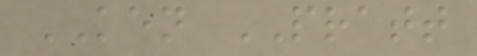KEN PRATT
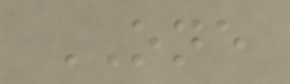ONE
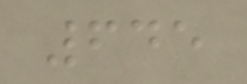645
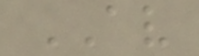AV
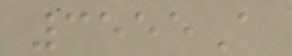3555A
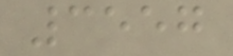3557
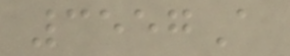3557A
